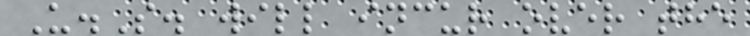U.S. will incur over the
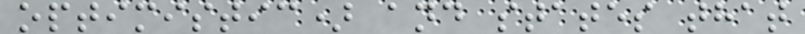optimistic) and states that
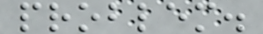problem.
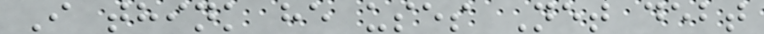I think he uses Net debt
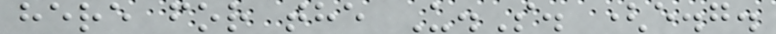here for the U.S. (e.g.
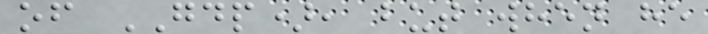of GDP), but when he
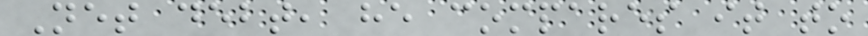Net debt, he compares it to
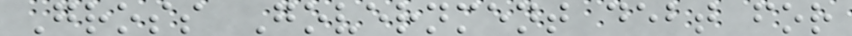Gross Government debt for
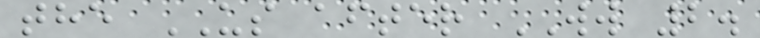the US after WW 2.
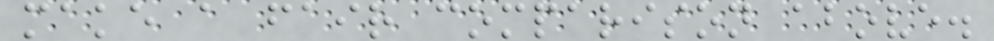make a fair comparison above.
